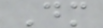Dm
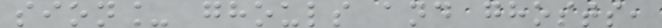sion_ ghouls and ghosts,
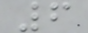6
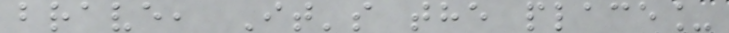brave, It's the place_
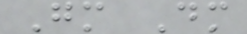Gm Dm
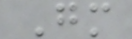Gm
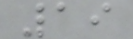19
